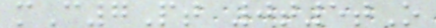mC7Pt 0t5tO
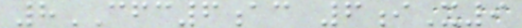8CFC6ac 6iX9
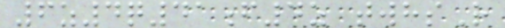6z4q41f4z twhsR
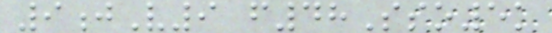9jV9 f48Sso5k
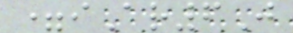=iAr6J
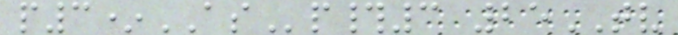p3*ASp#3 25TV
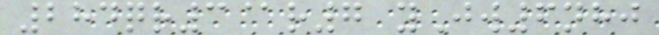284qr3@r7 yJw6nhj
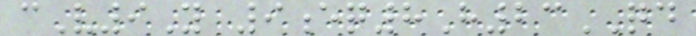cV9Y 9eq8H23QD
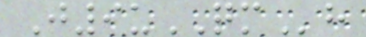J9uQMh
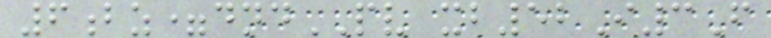6bz=dndPV xb52I3F
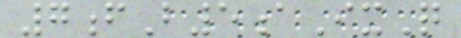7fB5aIxQ
